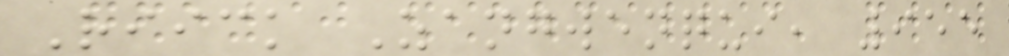Riick Zangwenqui, 955
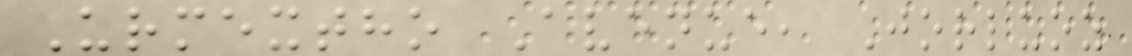Urmextho Avenue, Jorluoz
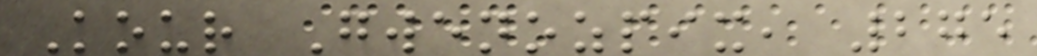Kour Gwenozpix, 275
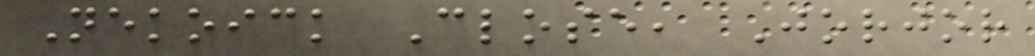Nekoick Close, Jorjor
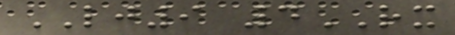LJ9 4RX
